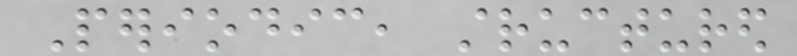Periodic, structured
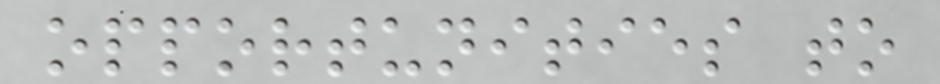opportunities to
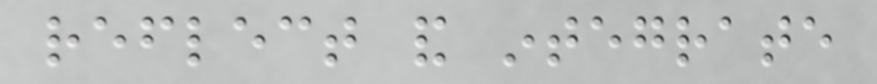reflect and integrate
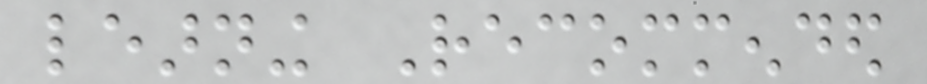learning Recommended
